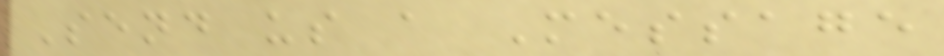Send us a Message
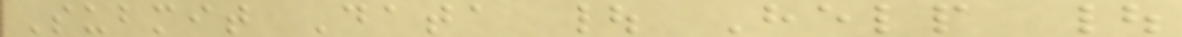Submit Data | Help |
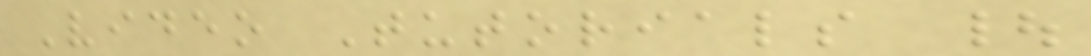Video Tutorials |
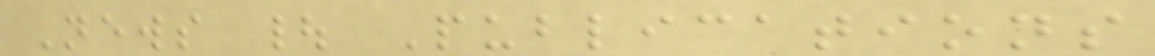News | Publications
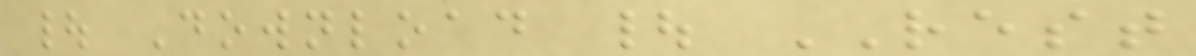| Download | REST
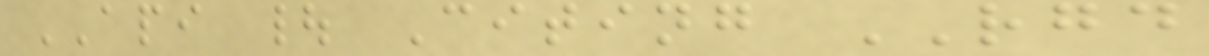API | Citing RGD
